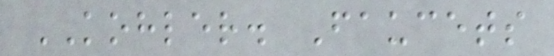KOHLER. Faucets
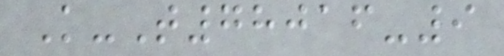K-T78016-9
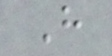H
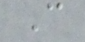C
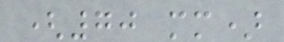(70 mm)
